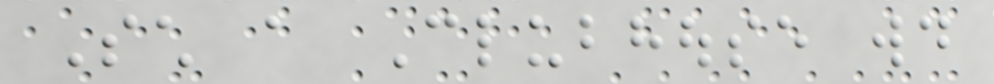Such a Clubhouse would
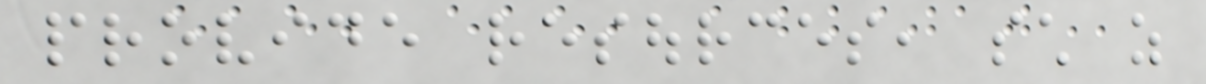provide resources, such as
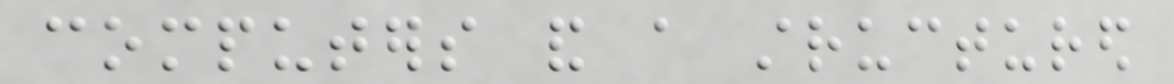computers and a structured
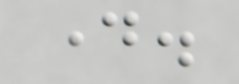day.
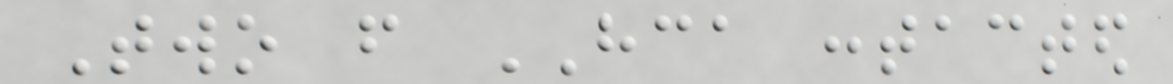Two from HCA contacted
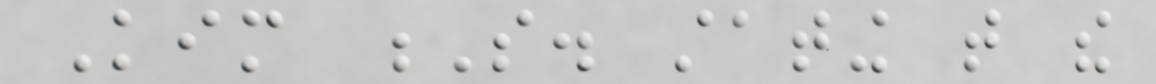Kim S. stating that the
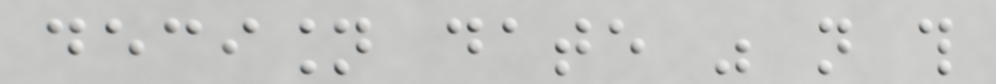decision date was not this
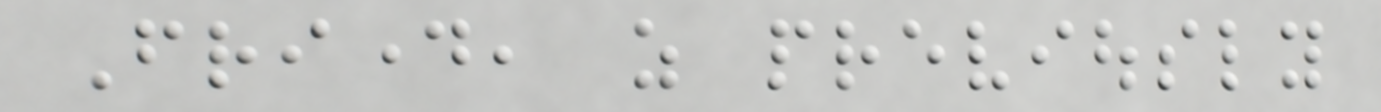Friday, as previously
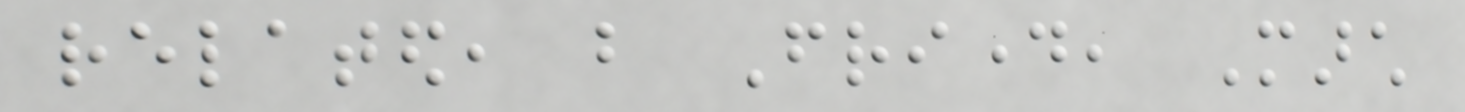related, but Friday, March
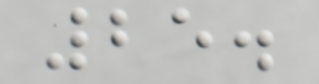25.
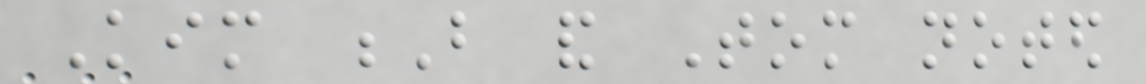Kim B and Tom noted
